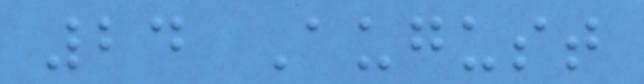24 August
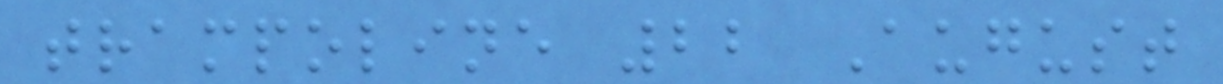trampoline 22 August
